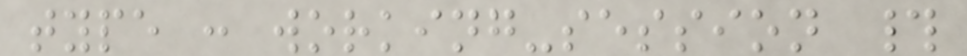type : working-session #
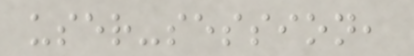user-session,
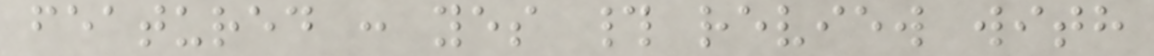featured : yes # review with
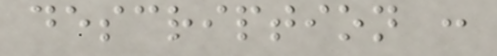description :
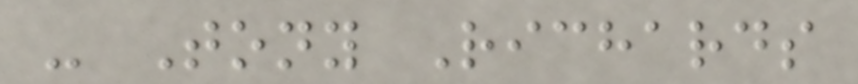- Tony Richards
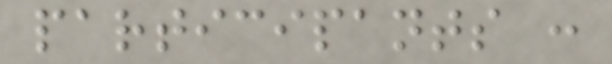participants :
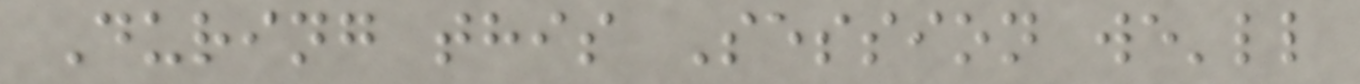During this Session we'll
